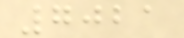7021
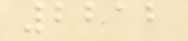2212
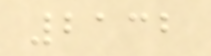2132
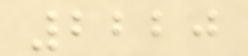2220
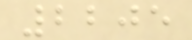2205
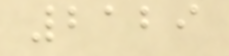2129
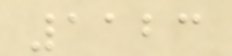1123
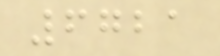6721
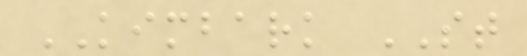KIMBARK ST
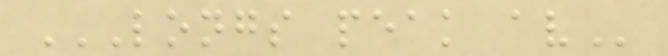LONGS PEAK AV
